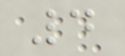4
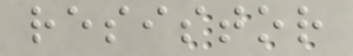resistor
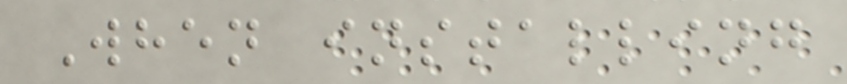When installing
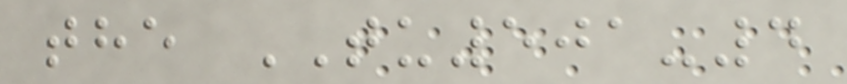the TU501-4
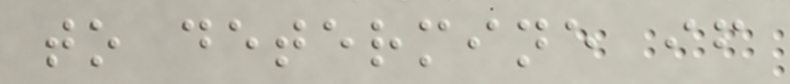to determine if
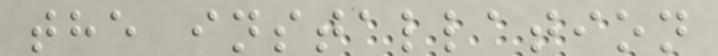the installation
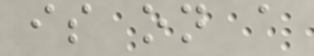is on a
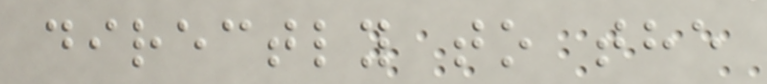directly to the
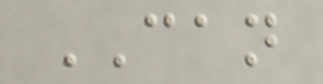CAN
